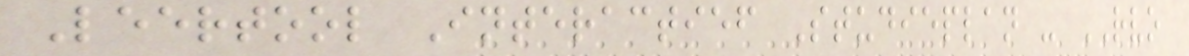Leertool Interactief Studieplan - RVO
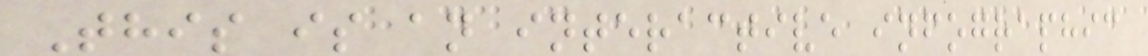This is an interactive infographic
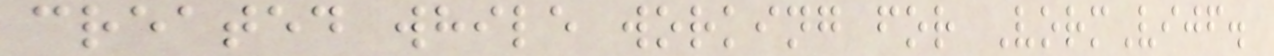created while working for VormVijf.
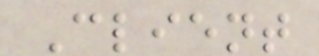Client
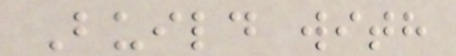Build with
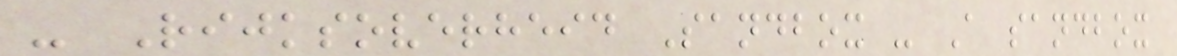- Rijksoverheid Sandbox - A sandbox
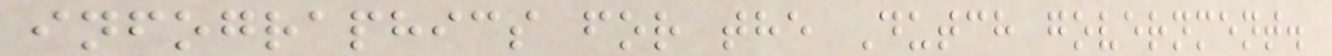infographics for the Dutch government.
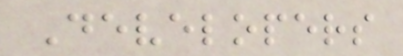Developers
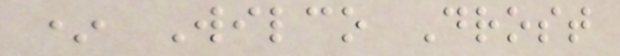* Wilco Drost
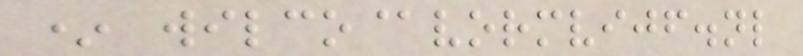* wilco@vormvijf.nl
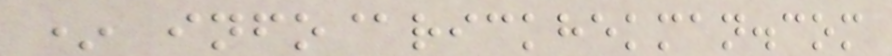* info@rickhekman.com
